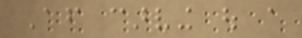After carving out a
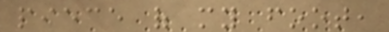piece of my foot,
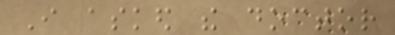I asked the doctor
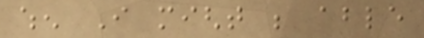when I might be able
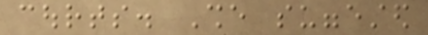courts. She suggested
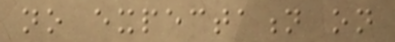no expectation on
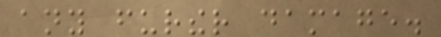any further damage.
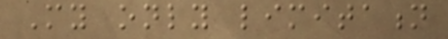My only limitation
